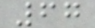67
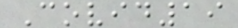Covid19
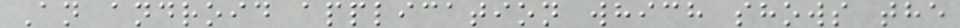An android application which shows the
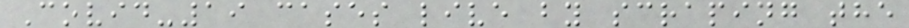Covid-19 cases live by scraping the
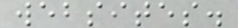websites.
